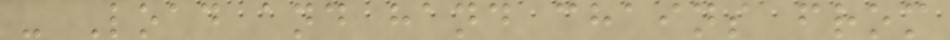- Load and hand chains from
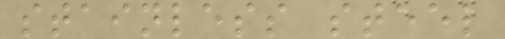stainless steel
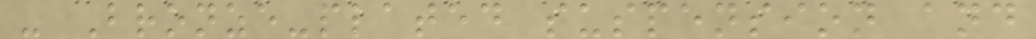- Bronze-plated suspension and
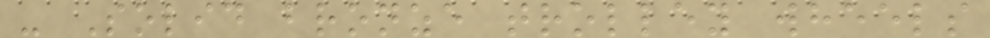- Solid bronze trolley wheels
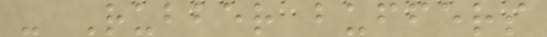- Rubber buffers
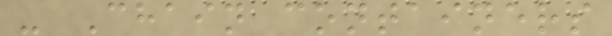- Chain containers
